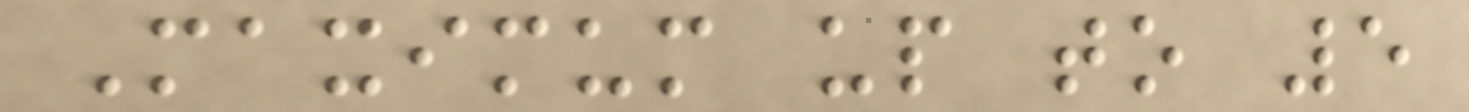Maximum up to 5
